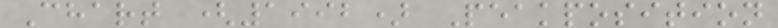Chart (1992) Peakposition
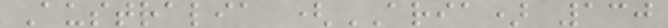Australia (ARIA) 130
